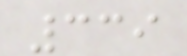339
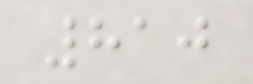810
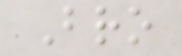Bro
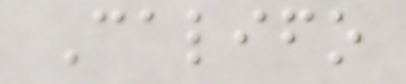Califo
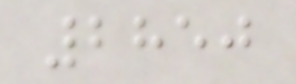2850
